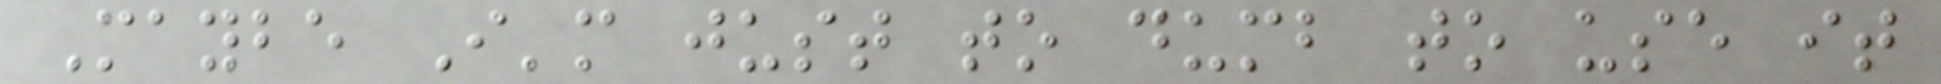Maybe I'm just to dumb to use it
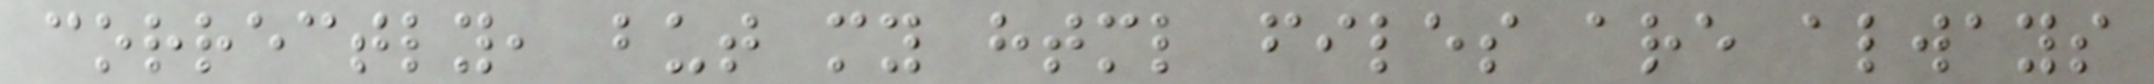correctly, but my html files are always
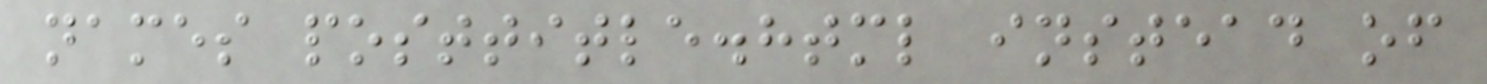names posttitle.html instead of
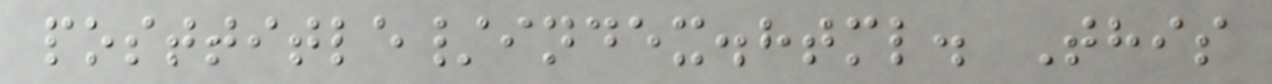posttitle/index.html. This
